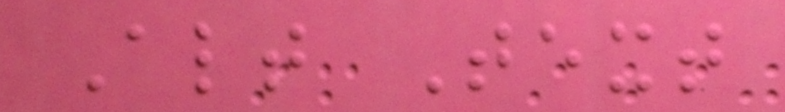Alt Text
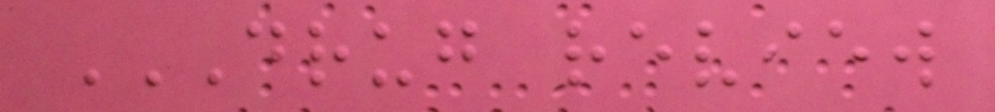DRUG REVIEW
